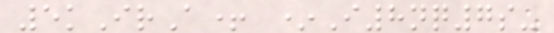5kIrA+ *I8nq7s-
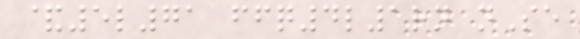&5l71 ffq4l1rn nSe
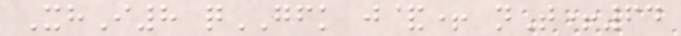XhI8 qGFK j&+ nT+64
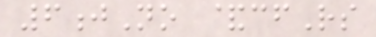6jNo &cfRs
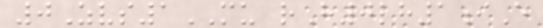0Zvs1MU rH0lh1iE
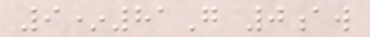9*81G 0aw
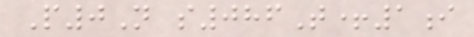P0N s086T+1i
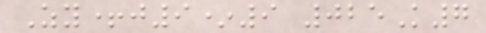Zy+j9*9 025K7
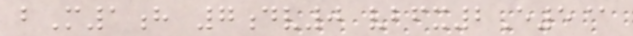bM1h 7dv0 vbfx2E5@
